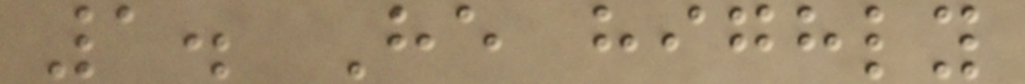1. He highly
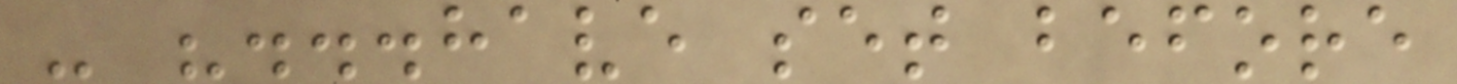- "...have set before
